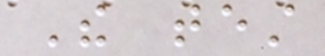The test
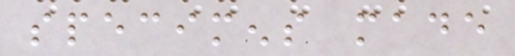specimens made
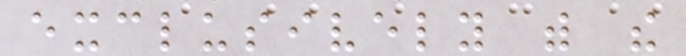exclusively with the
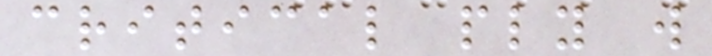critical ply will
